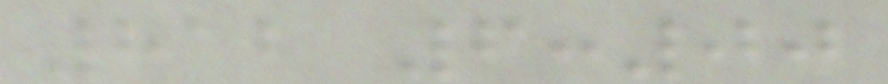812 6:00
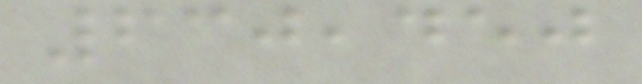630,450
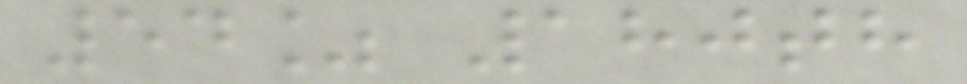54% 180th
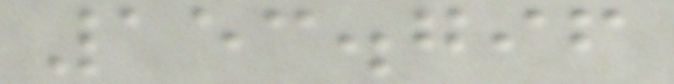153.796
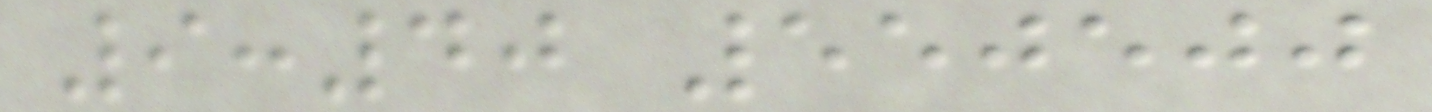9:40 550500
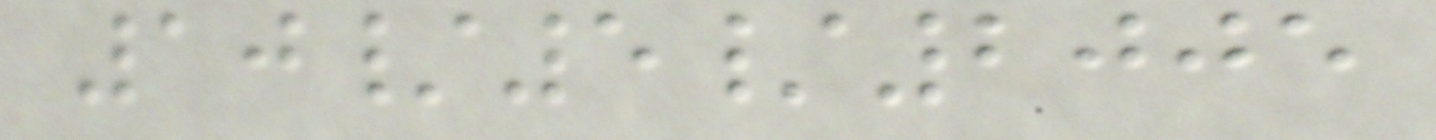10/5/2005
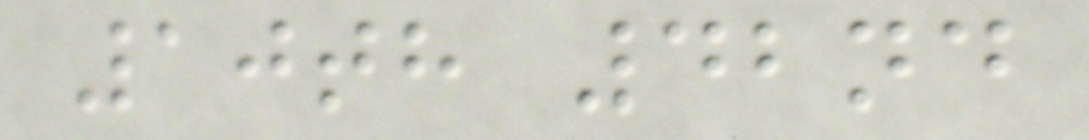10th 42nd
